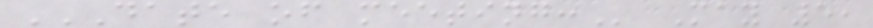DATE OF MEETING: May 5,
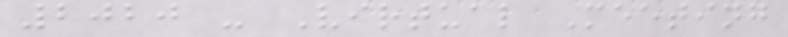2020 - Virtual Meeting
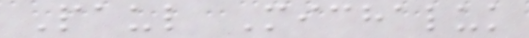Paul Michaluk
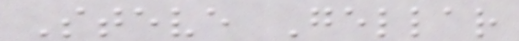Steve Gellar
